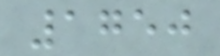1750
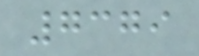7379
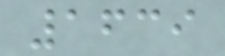1639
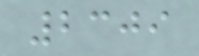2309
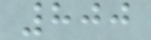800
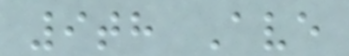9th Ave
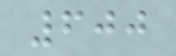600
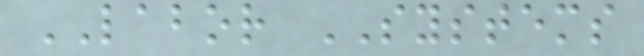LABOR SYSTEMS
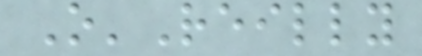O'Reilly
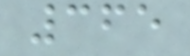365
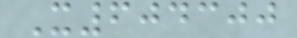X604300
